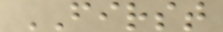FIRST
